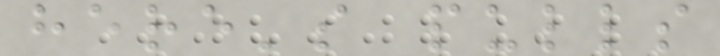here's pulls
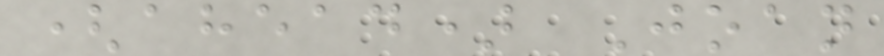(ahead) Joan
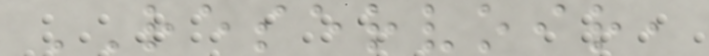RESERVOIR,
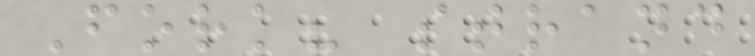Fork? strand
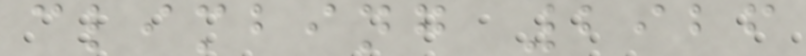climbing 2926
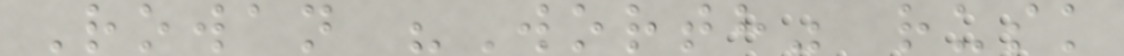Rowan "Worth" rusk
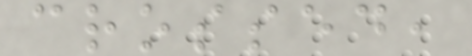crossed,
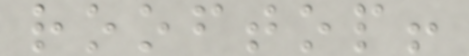rooftop!
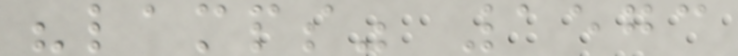"lamps" 1573
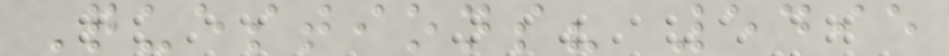Questions? 5495
